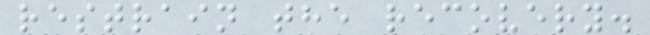restrain the recovery.
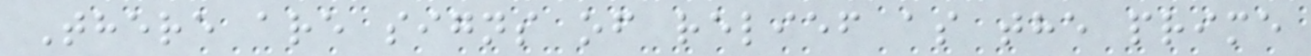There are signs of relief as the prime
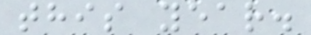this year.
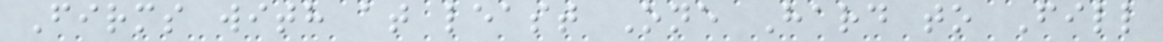Firms with at least One Hard to Fill
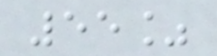55%
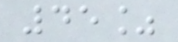45%
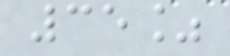35%
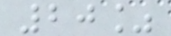20%
